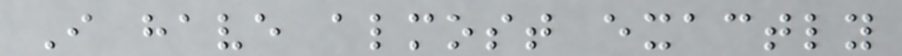I have almost exactly
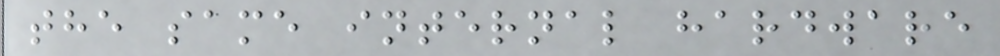the same internal hardware
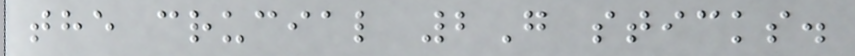the crucial 2G sticks.
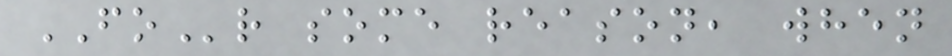FOr some reason, when
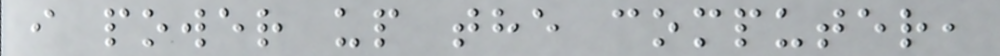i power up the computer,
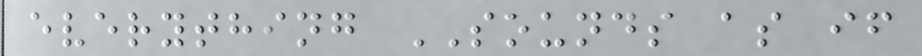everything SOUNDS as if
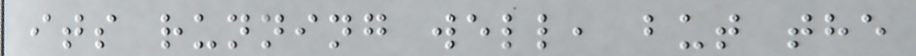its running well, but the
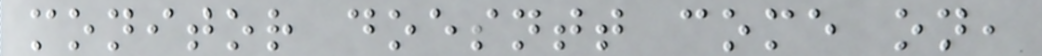monitor doesntt come on,
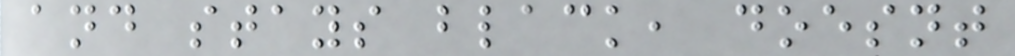and stays black, doesnt
